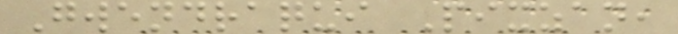Gwendraqui Pixzan,
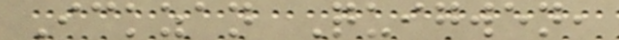Ickzan Quigwen,
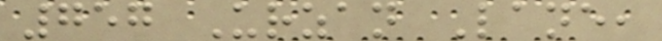757 Urzan Lane,
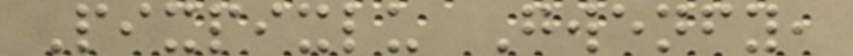Pixpixlu Gwenfy,
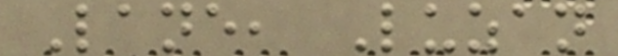Lane, Luzan
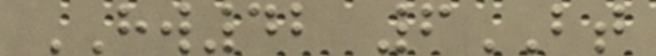HW42 6BT
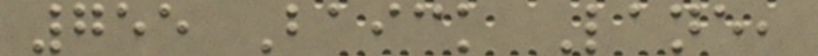755 Baick Lane,
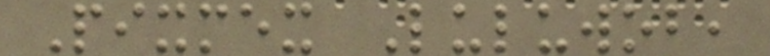Pixmex Luluwob,
